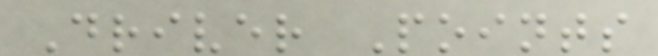Driver Points
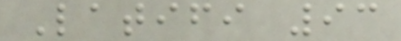Latifi 93
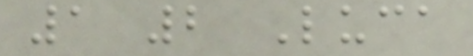1 2 Luca
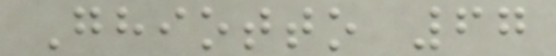Ghiotto 67
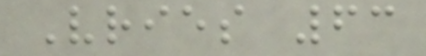Vries 63
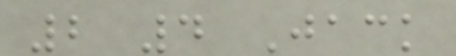2 4 Jack
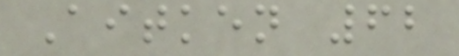Aitken 62
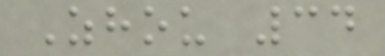Zhou 34
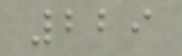229
